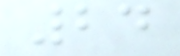24
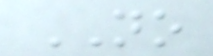NO
